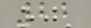22
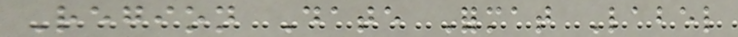Region Date Format Label
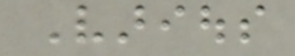Various
